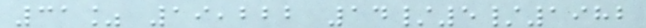31% 19,222 14/5/1982
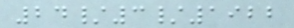24/3/1922
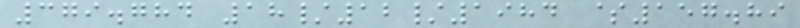379.784 18/12/1984 $157.89
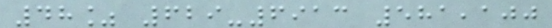48% 629-6913 581,100
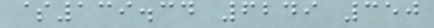$139.34 6249 350
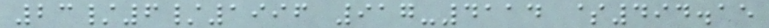23/6/1996 917-4114 $494.15
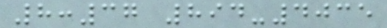8:37 894-4035
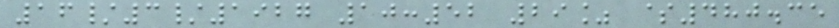16/3/1927 10:52 29% $480.35
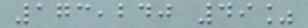173,240 49%
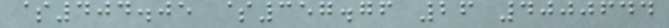$404.05 $357.76 26 4000644
